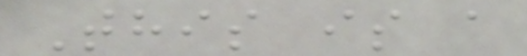This is a
